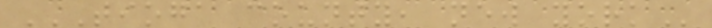TIOGA COUNTY, NEW YORK
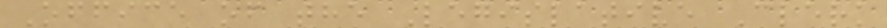Office of the Legislative Clerk
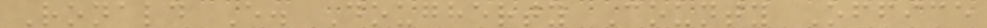Ronald E. Dougherty County Office
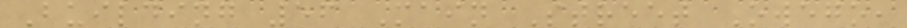Building 56 Main Street Owego,
